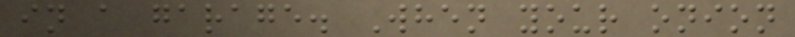in a garage. When your onion
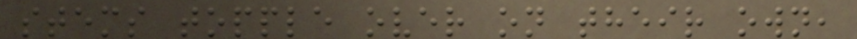stems topple over on their own,
